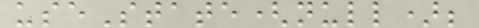useState(null);
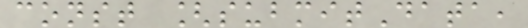const [submitData,
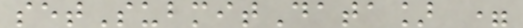setSubmitData] =
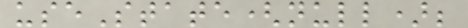useState(null);
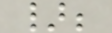};
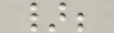};
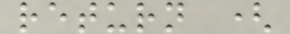return (
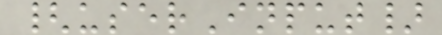{userInput}
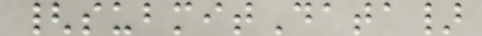{submitData}
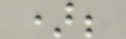);
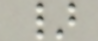}
